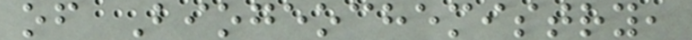of Biogeochemistry,
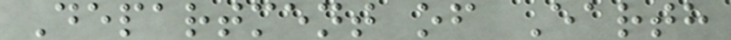Department of Earth
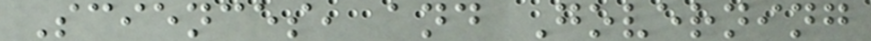Sciences, and Governing
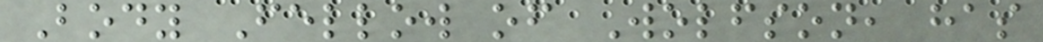Body Fellow of Wolfson, has
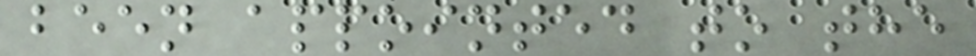been appointed to the
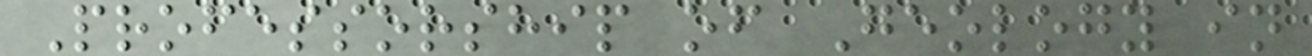Professorship of Geology in
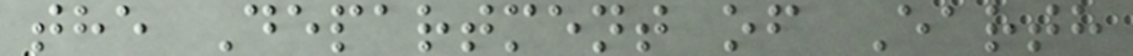the Department of Earth
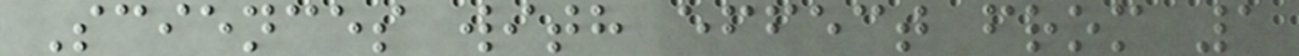Sciences with effect from 1
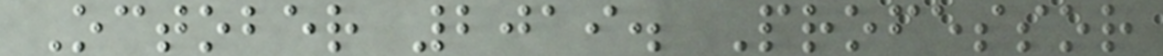October 2019. Professor
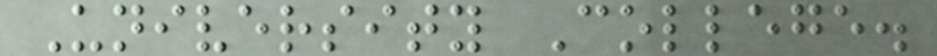University College.
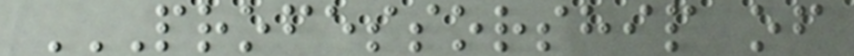PROFESSORSHIP OF
